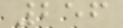256
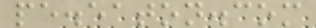pe.eaton.com
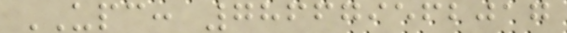UPC: 786679562017
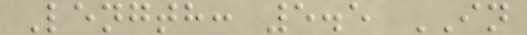Length: 5.5 IN
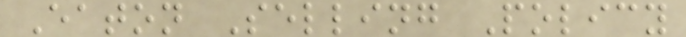Eaton Selling Policy
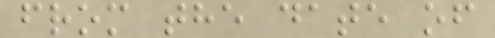from the date of
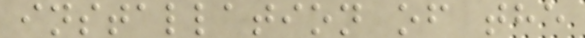installation of the
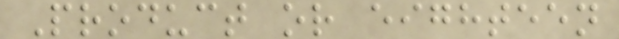Product or eighteen
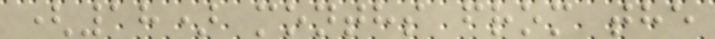(18) months from the
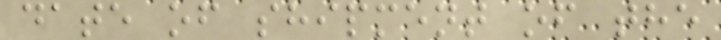date of shipment of the
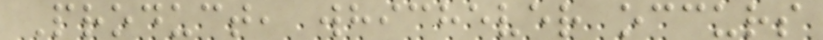Product, whichever occurs
